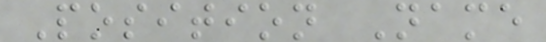Position Name
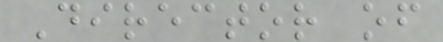Director of
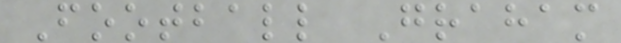Football Graham
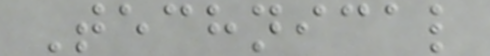Technical
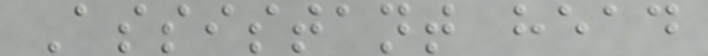Assistant head
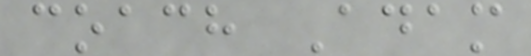coach Adam
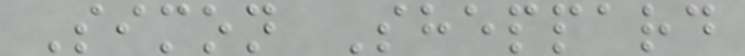Simon Sheppard
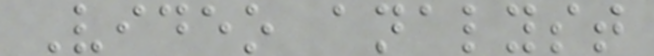Video analyst
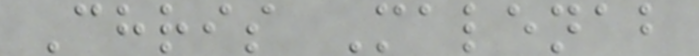Chris Malenab
